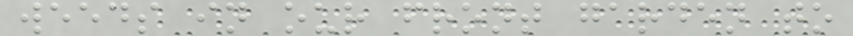weeds in our front garden to
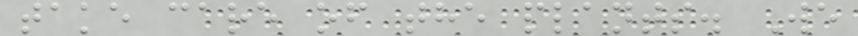take care of the plants. We
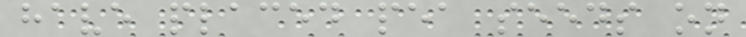have placed pea seeds on
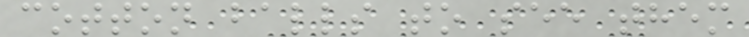cotton balls to see them
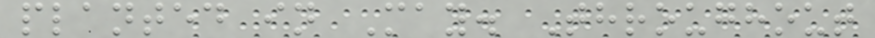planted in May. Throughout
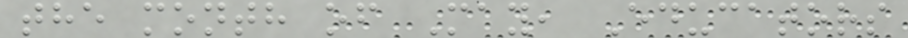the month of May, Educators
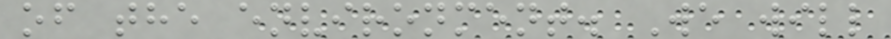of the environment. We will
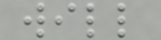will
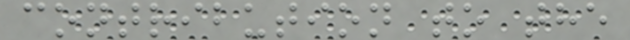contribution to the
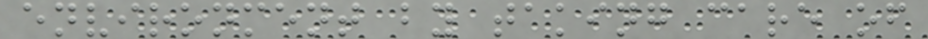environment by taking care of
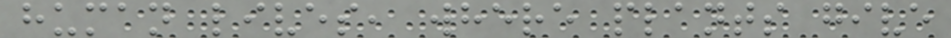human lives, where plants give
